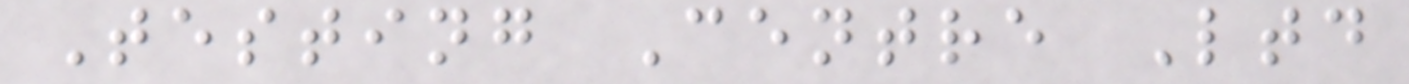Testing Centre Ltd
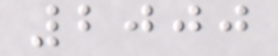2000
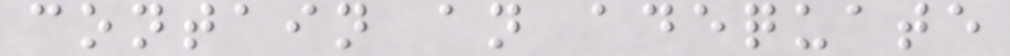contain an adequate
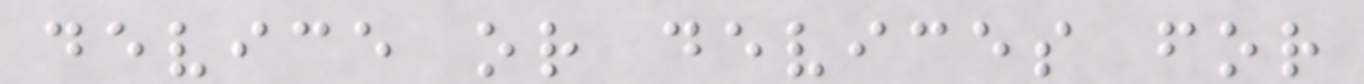device or devices for
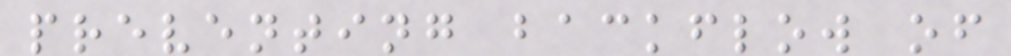preventing backflow of
